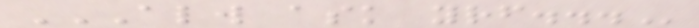ALWAYS ASK YOURSELF...
